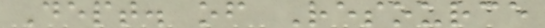Dept. of Resource
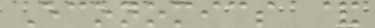Economics &
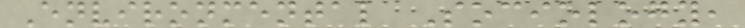Environmental Sociology,
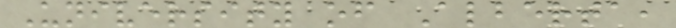University of Alberta,
